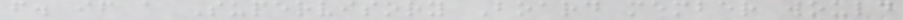f. if a Supervisory Board member would
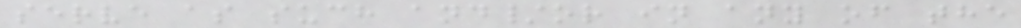serve as such and/or in any of the
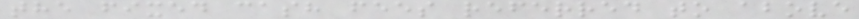the fixed cash fees referred to above
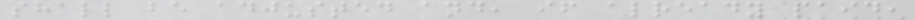shall be adjusted and, if already paid,
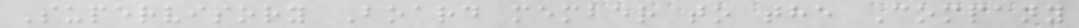Supervisory Board member to the Company
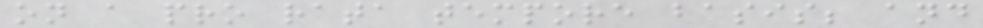on a pro rata tempore basis; and
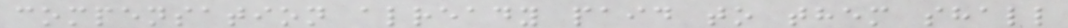compensation already paid to them shall
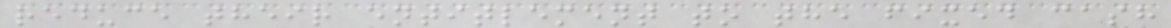reduce their entitlement to the fixed cash
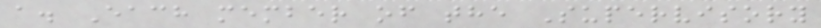a. Each member of the Supervisory
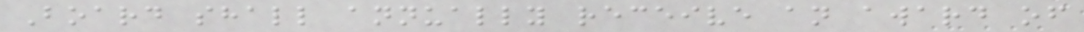Board shall annually receive an award of
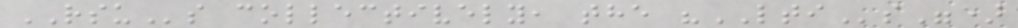RSUs collectively, the "LTIs")
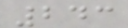243
